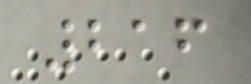216
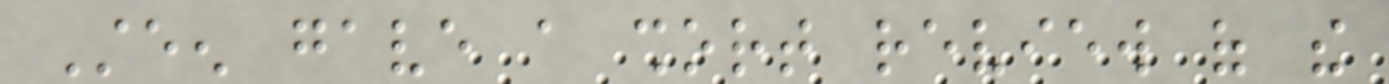Steen gave a short review of the
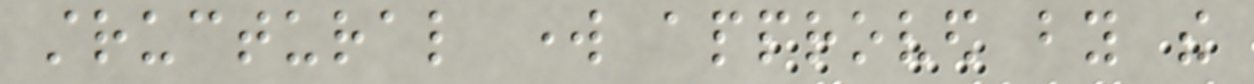structural work approved by the
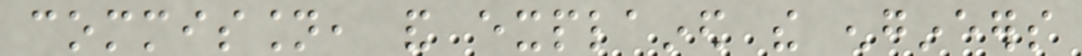commission, and explained the engineers
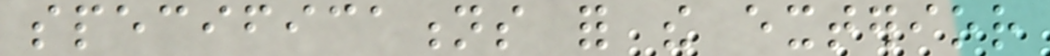specifications for the exterior
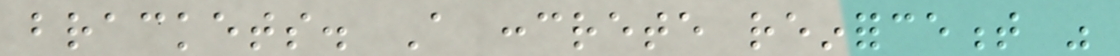brackets. A concrete reinforcement was
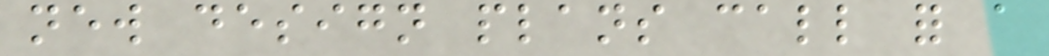new design plans call for a
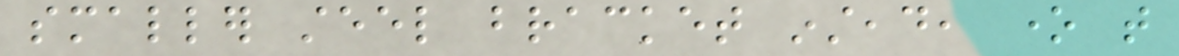smaller steel bracket instead, one that
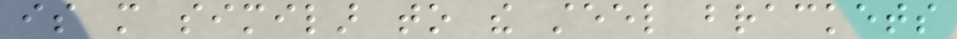is more similar to the steel brackets
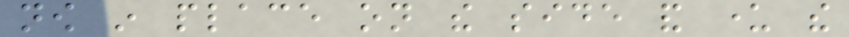now in place on the side and under the
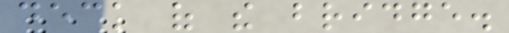deck of the bridge.
